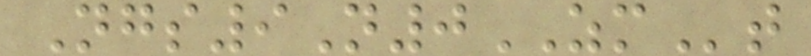Ngs9N0ZMt
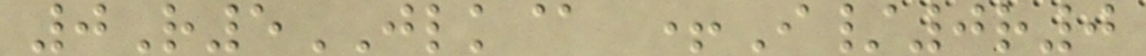0R5JLK@ +I/0r0
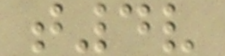t4v
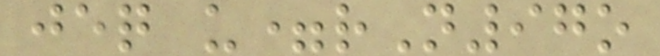jeq u=rN97o
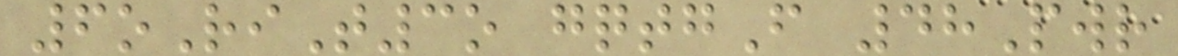6oRiT3o gqtgF 48Pwr
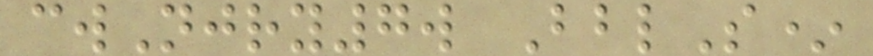cwNjry7w BblS*
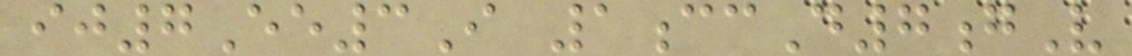ij7Ee3I 1ccD7gV
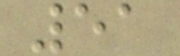51
